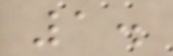1.
